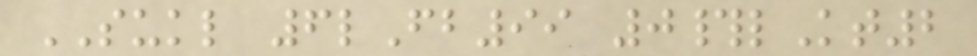SUKL 6lFb99 0#lKt2
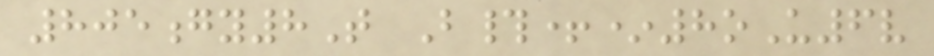805gy8T B#+*8oU6v
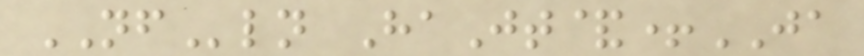NFln HaJt&+JA
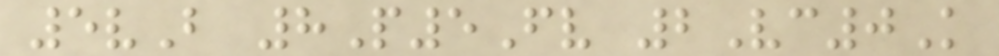5vB 8P5Fv 2Vc0K
